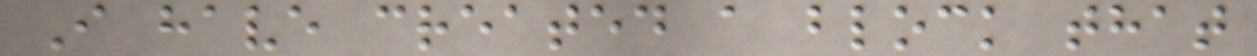I have created a block that
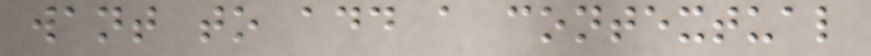want to add a contextual
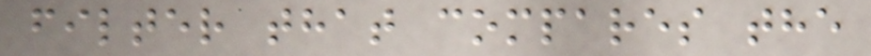filter that compares the
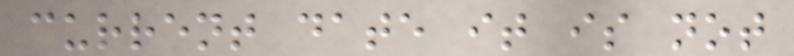current date it is not
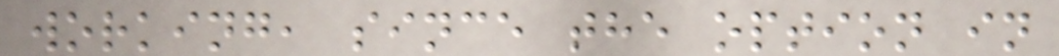working, since the option in
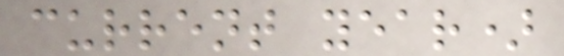current year)
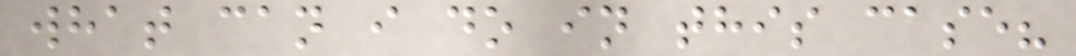what can i do in this case?
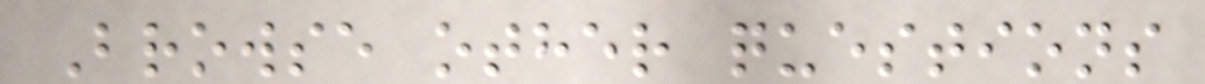Browse other questions
